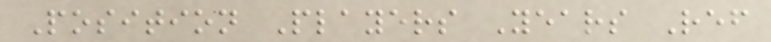Position Players Years Ref
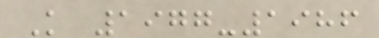K 1977-1986
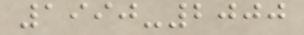1990-2000
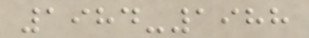1984-1988
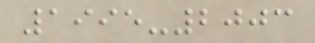1995-2003
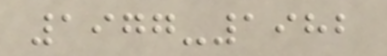1977-1982
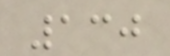130
